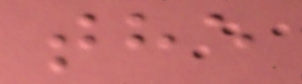the
